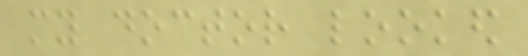my doctor looked
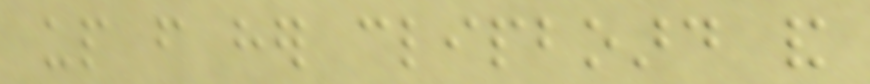up from her clipboard and
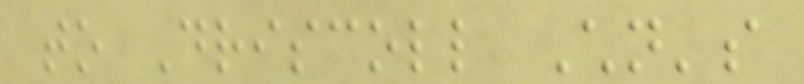to Driscoll Children's
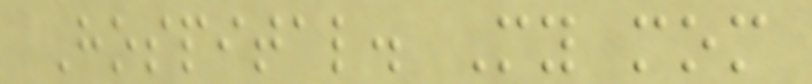Hospital. My mom
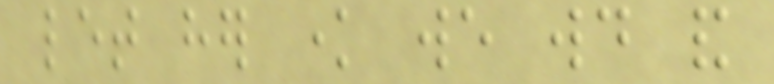let her know we would and
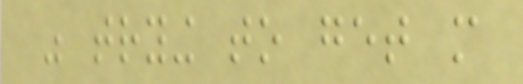was trying to get more
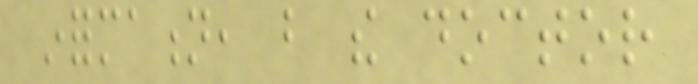information, but the doctor
